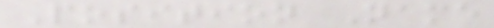Position Name
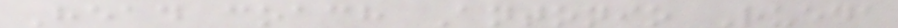Head coach Antonio Rueda
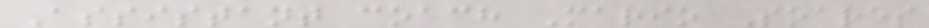Assistant coach Mario Soares
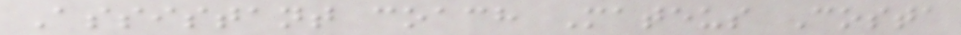Assistant coach Mateus Costa
